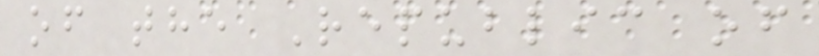of the Republic of
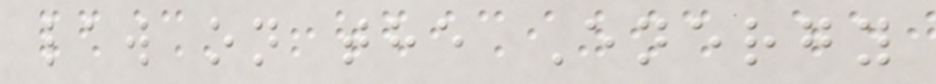law on the Energy
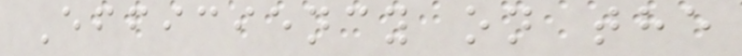Efficiency on the
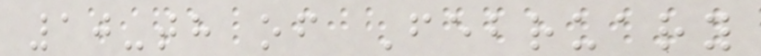10-th of February
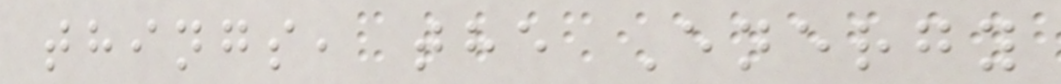things, the Energy
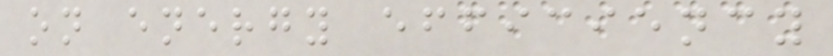on energy efficiency
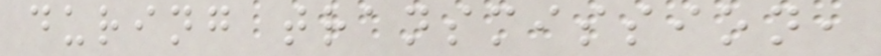during transmission,
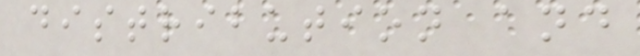distribution and
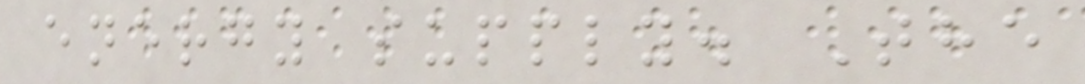energy supply. The
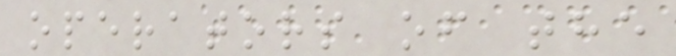operators of the
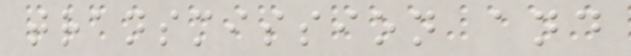transmission and
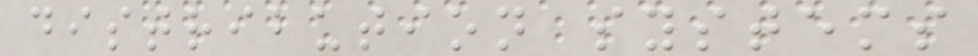distribution systems
